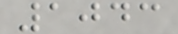1043
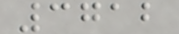3712
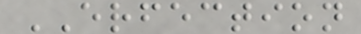ERFECTION
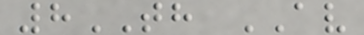8TH AV
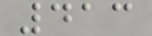413
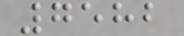7582
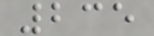235
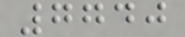7740
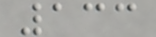133
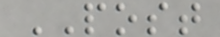POST
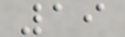19
